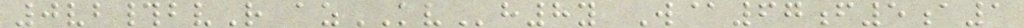0vb#bvR azKVh8y W@67f5a1
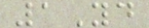1Yd
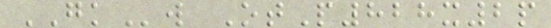GKw OtP828x2p
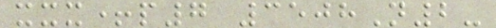xxx+p7 3508N2-
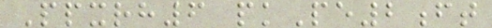Ppxrh6 pkPe2ft
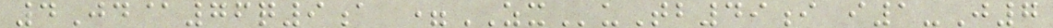4Jd@76q9a =ZXuTb49i i1-J7
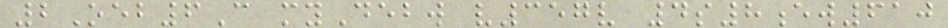2Oeb6C myDebw v357v 4s8ew610
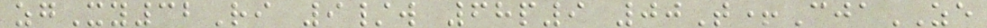zgXy32Ri 9/w 68p9 00T+CjaZE
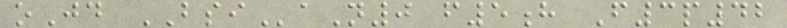oJd BSIaN0 f5h F3p42
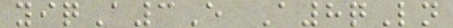yiqA3E A8qLn
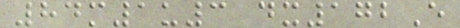84m1u3 dx172E
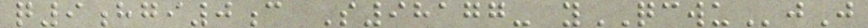q9hgi0c S98177- yQCWUjJ
